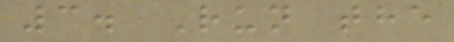3. Run the
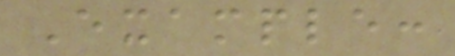Example:
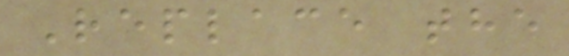Replace the
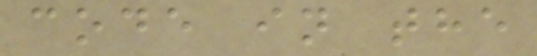code in the
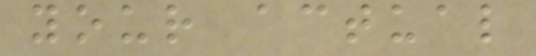your actual
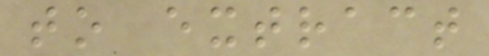to extract
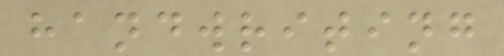handwriting
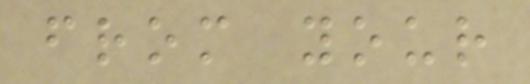from your
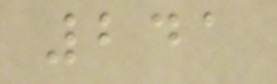241
